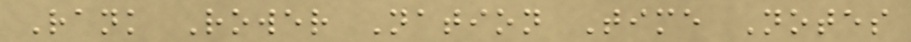Rank Rower Nation Time Notes
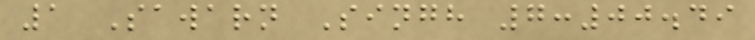1 Sawarn Singh 7:00.49
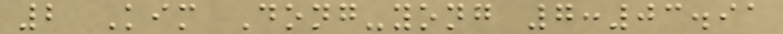2 Kim Dong-yong 7:03.91
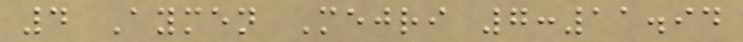4 Aymen Mejri 7:11.94
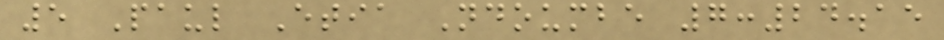5 Paul Etia Ndoumbe 7:24.15
